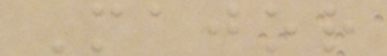Major
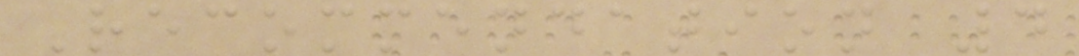Recommendation 4
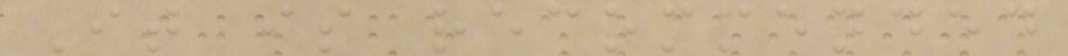It is recommended
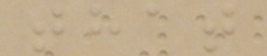that
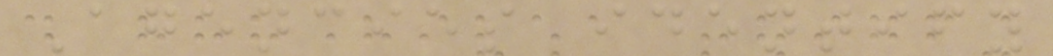Agencies identify
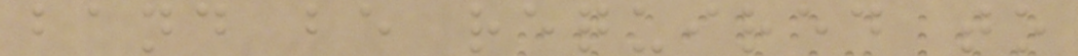band be required to
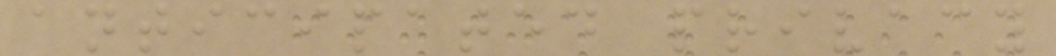anticipated privacy
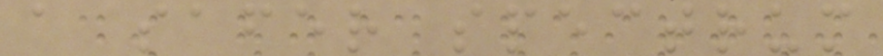a safer spectrum
